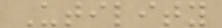Utility
